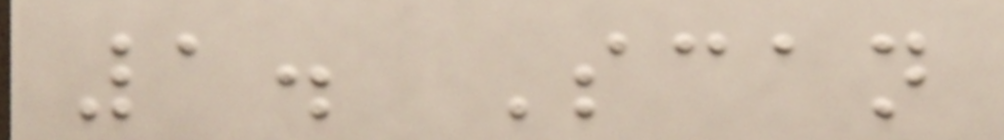1. Scan
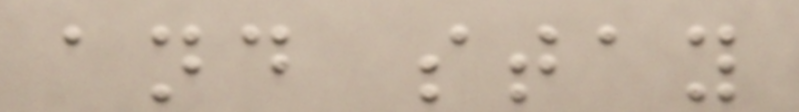and stay
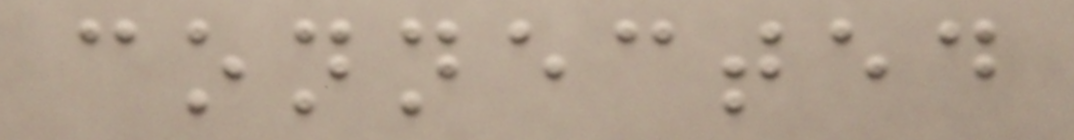connected
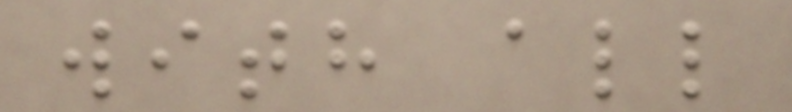with all
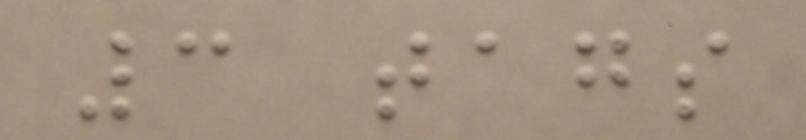3 tags
